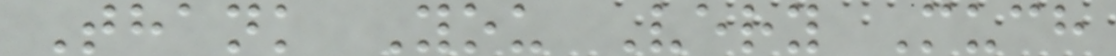Thank You Very Much
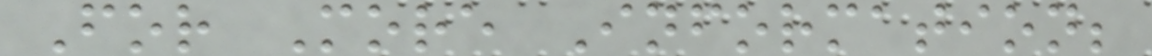For More Information;
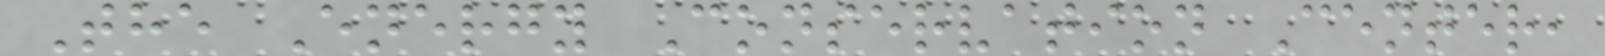The Energy Conservation Center,
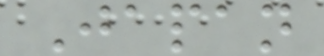Japan
